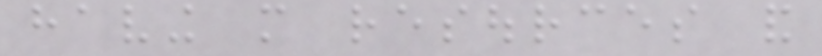having more resources and
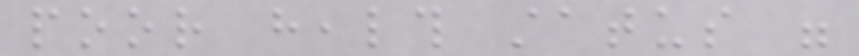poor health status were
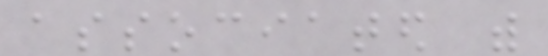associated with
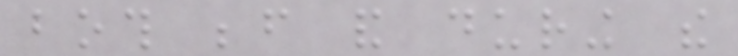both before and during the
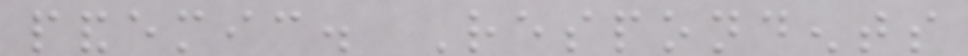pandemic. Respondents
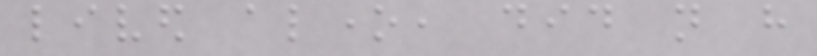lived alone, did not have
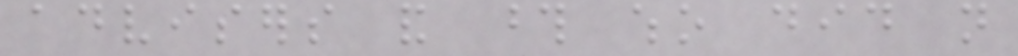advisers and those who did not
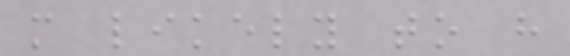more likely to have
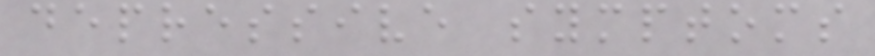depressive symptoms
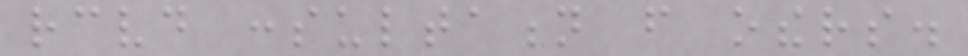received consultation from others.
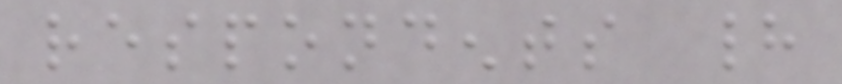respondents had
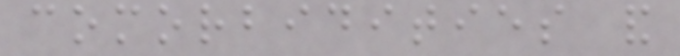comorbidities and
